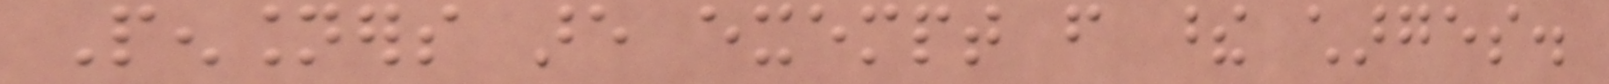Pensioners are exempt from these charges.
